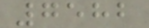7582
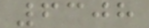6308
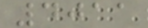4011
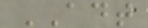ADT
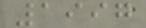1997
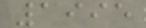1995
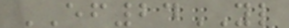EF24YL
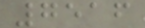7516
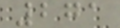271
